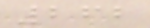262
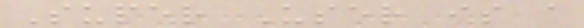Super User is a
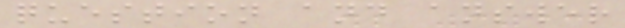question and answer
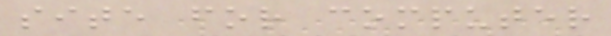site for computer
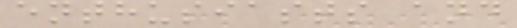enthusiasts and
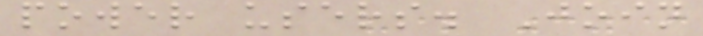power users. Join
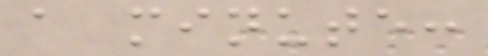a minute:
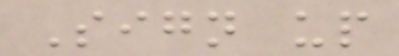Sign up
